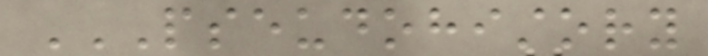PSEUDOHISTORY
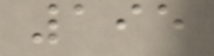195
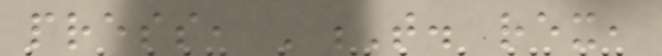press, 'T. rex,
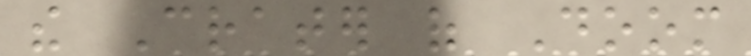the Crater of Doom
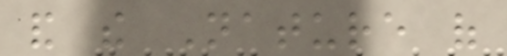and the Nature of
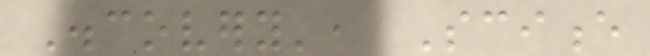Discovery', Science
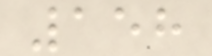158
